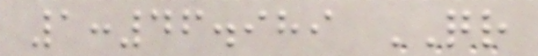1:46.989 QR
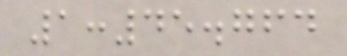1:45.764
